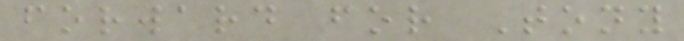forward for Tony
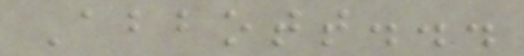Abbott...
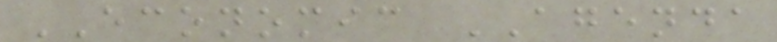ECONOMIC AGENDA
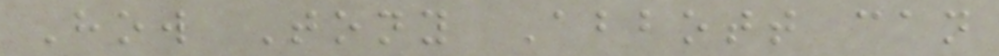How Tony Abbott can
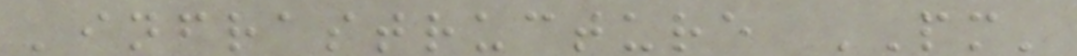'infrastructure PM'
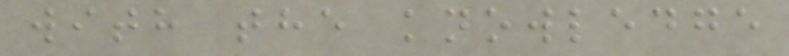with the knowledge
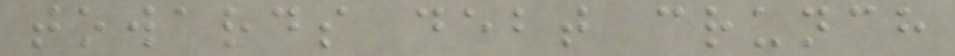towards debt crunch
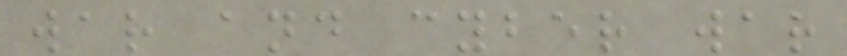war and cyber war
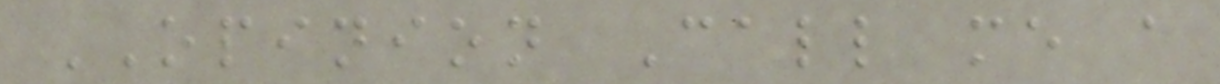OPINION Call me a
